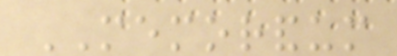MEMORANDUM
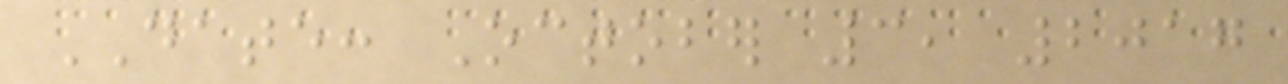DATE: October 3, 2017
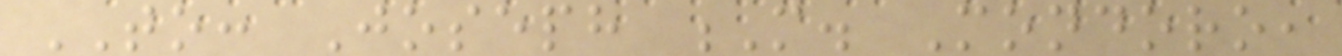TO: Joseph M. Mondoro,
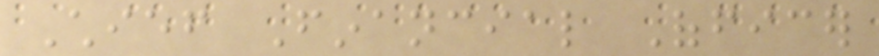Chief Financial Officer
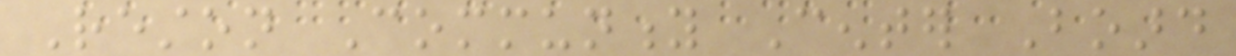Reston Community Center Board
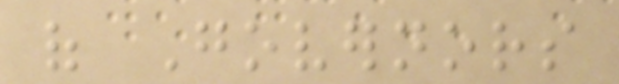of Governors
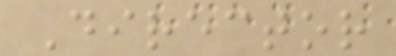Director
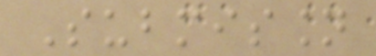Submission
